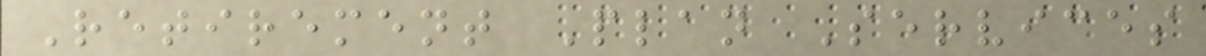Retirement Plan Services
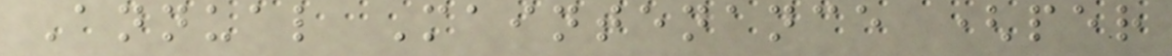Annual Maintenance (per
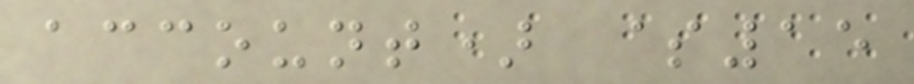account) $15
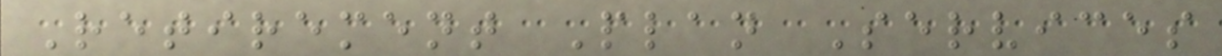Retirement Plan Services
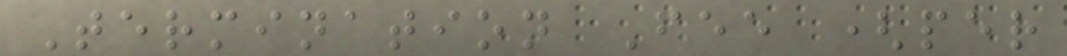Termination Fee (per
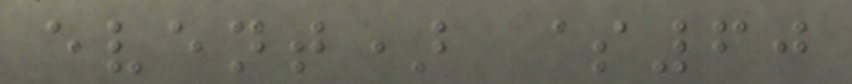event) $60
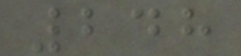248
